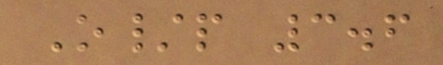O/p 3.6
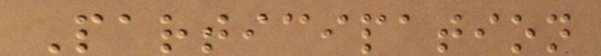Participation
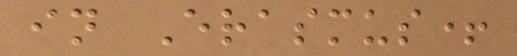in Erasmus+
